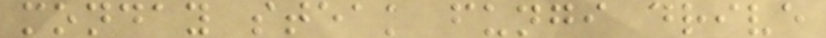monday steak fungi drive
